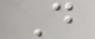D
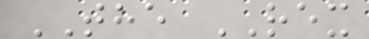THE REX
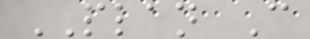PLAN C
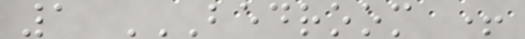1 BEDROOM +
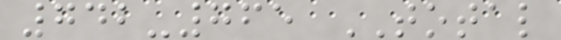742-765 TOTAL
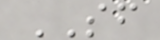SF
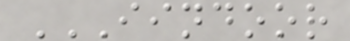IINDOOR
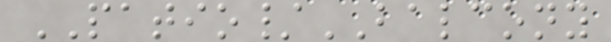PATIO/BALCONY
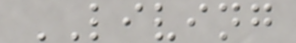LIVING
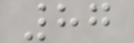87
